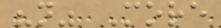"n" More
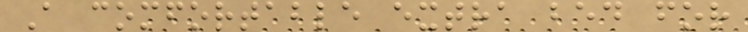A comfortable extra bed for
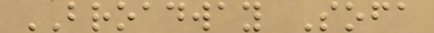BROADWAY Sofa
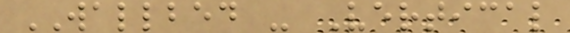WALLBED - Vertical
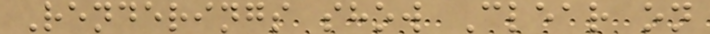Renderings show Clear on
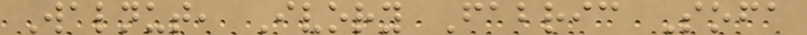Walnut, Ivory Fabric Sofa
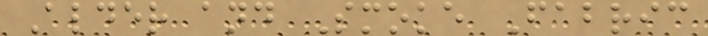Alder and Smoke Fabric
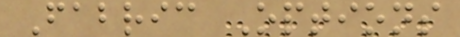Fabric Options
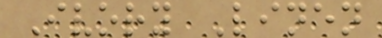Ivory Linen
